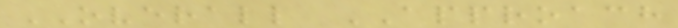OVERALL APPROACH
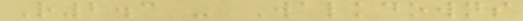R2.3 - Walkdowns
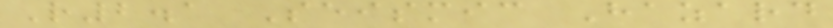R2.1 Seismic Hazard
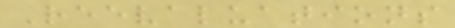Reevaluations
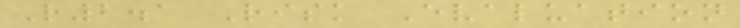R2.1 Risk Evaluation
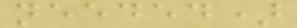needed)
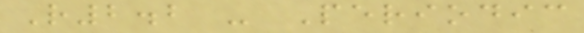R2.2 - Periodic
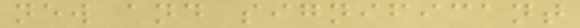new and significant
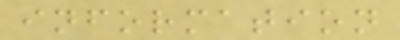information
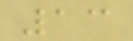13
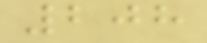208
